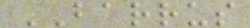BARRUS
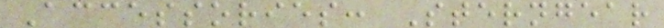Accessories: Sterngear
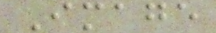Image
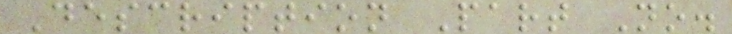Description Part No.
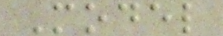Model
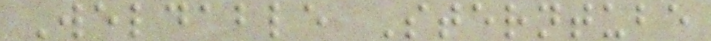Weldable Sterntube
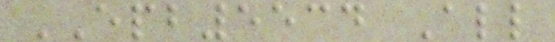EPB5534 All
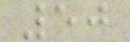50
